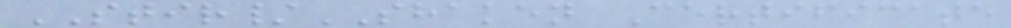STIR/SHAKEN Certificate
